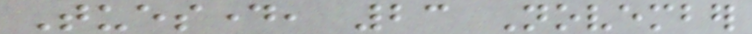Tuesday, 23 November
